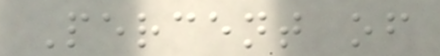Percent of
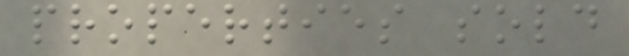properties sold
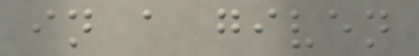in a given
